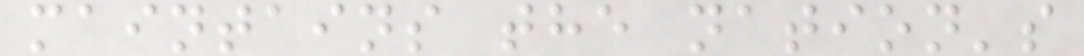maintains the nation's
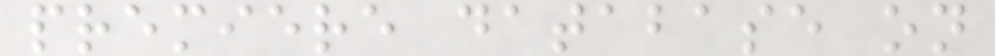premiere database on
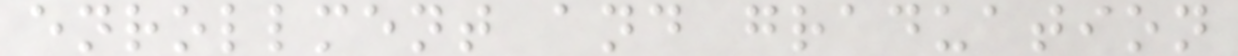enrollment and graduation
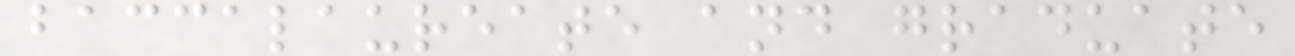baccalaureate and graduate
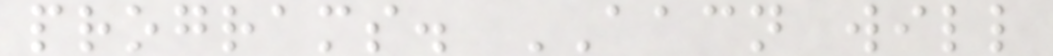programs. AACN will
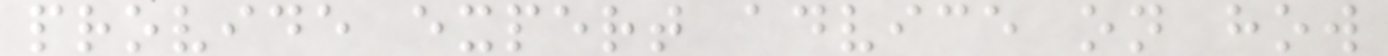provide expert advice on how
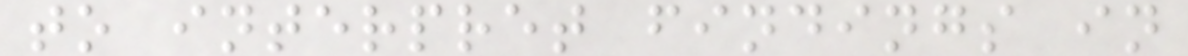to interpret findings in
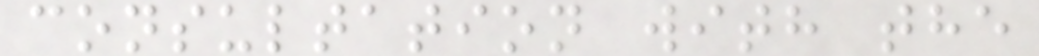consultation with the
